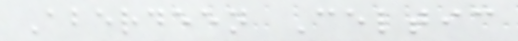Aberdeen Celtic
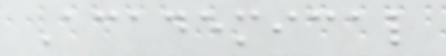Academical
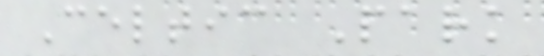Celtic Park
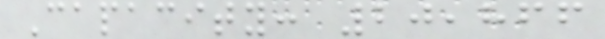Capacity: 20,866
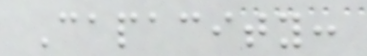Capacity:
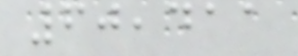60,411
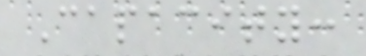Capacity:
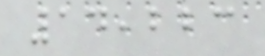14,223
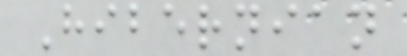Hibernian
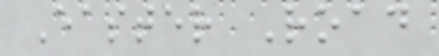Easter Road
